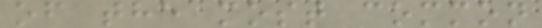of the most common
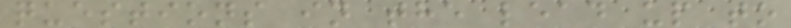questions in the lead up to
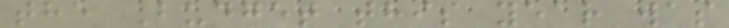the Budget this year was
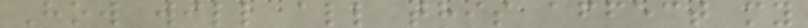How will all this affect my
